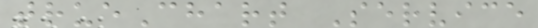trueChart Service
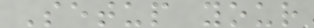Setup your
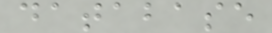database
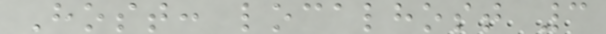Host: localhost 3
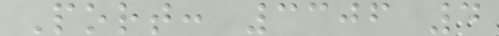Port: 3306 4
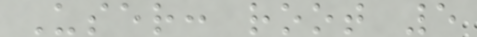User: root 5
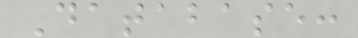Database:
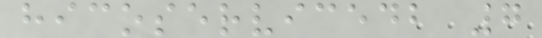hicoservicedb 7
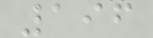196
